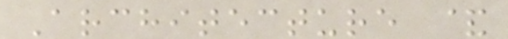Architecture &
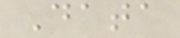Data
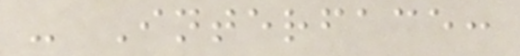- Interface:
